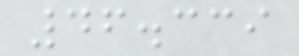46.339
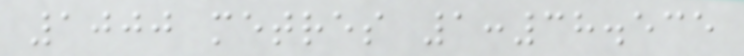1000 metres 1:38.535
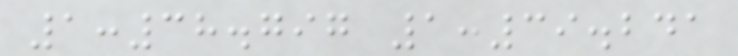1:38.797 1:39.241
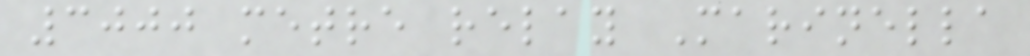3000 metre relay Marinella
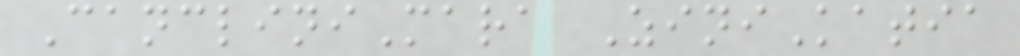CancliniMara ZiniKatia
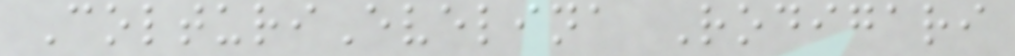ColturiEvelina Rodigari
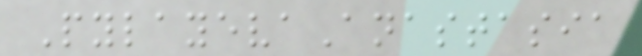PylayevaAnastasia
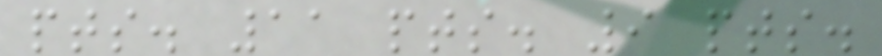pts. 11 pts. 9 pts.
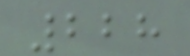228
